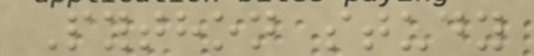Python study
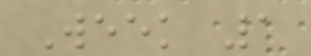Week 1
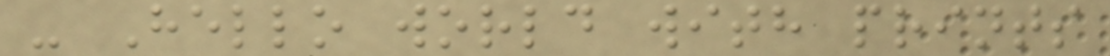- Hello world with prints
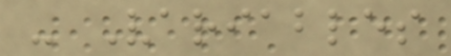- Variables
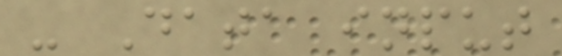- Data input
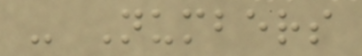- Numbers
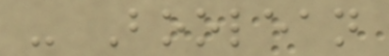- Boolean
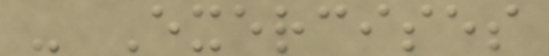- Exercises
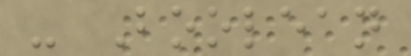- Boolean
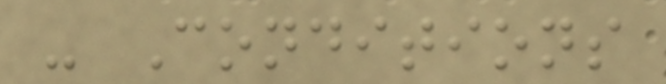- Conditions
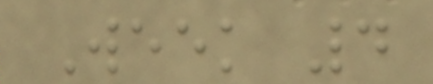Week 4
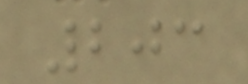203
